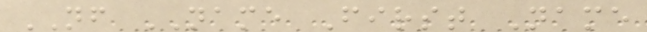NF NAME First Name
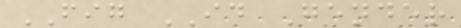FIG ID Gender
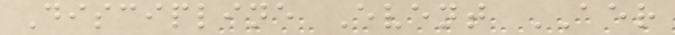Discipline Event AER
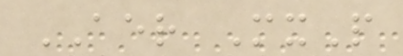AER MxP
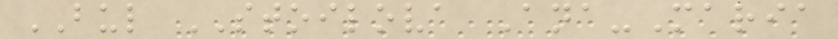BUL STOILOVA Ana-Maria
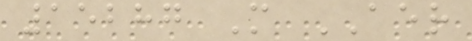15287 M AER
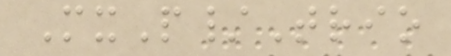MxP/Trio
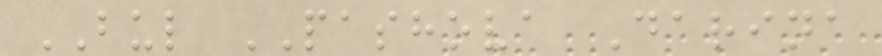BUL PASHOVA Darina
